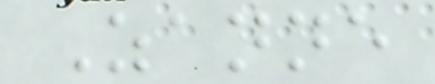Zanne
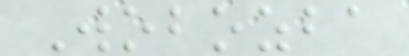Wobozba
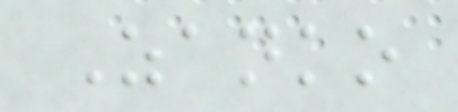Zanko
